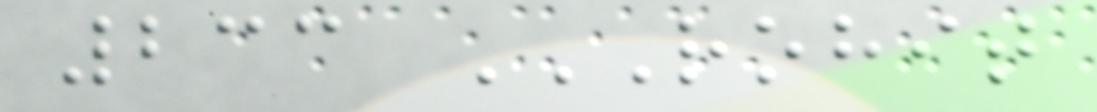233 ROHIT
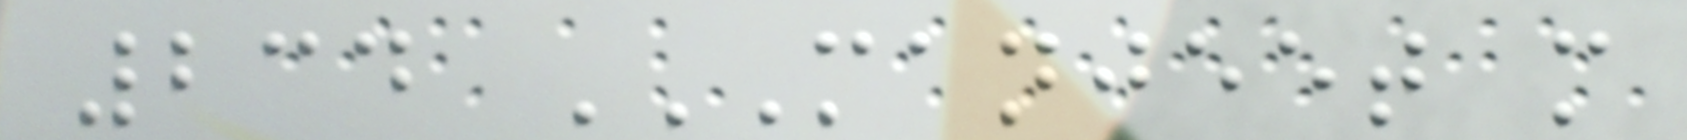234 MANJEET M
